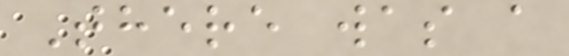There was a
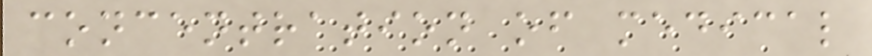concentration of medical
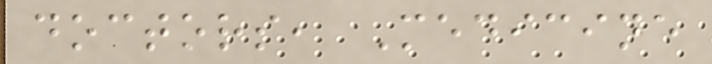doctors, Medicine
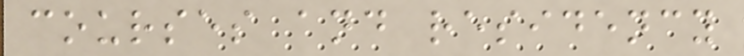courses and residency
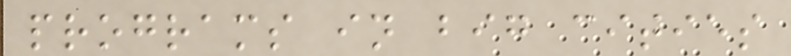programs in big cities
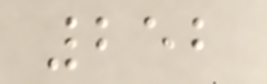252
